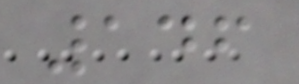146
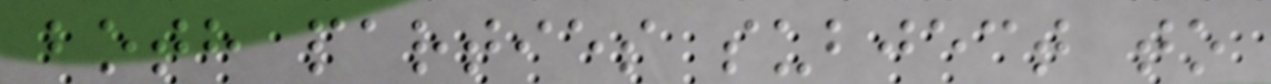both parties subject to
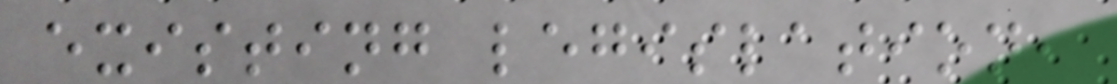existing legislation,
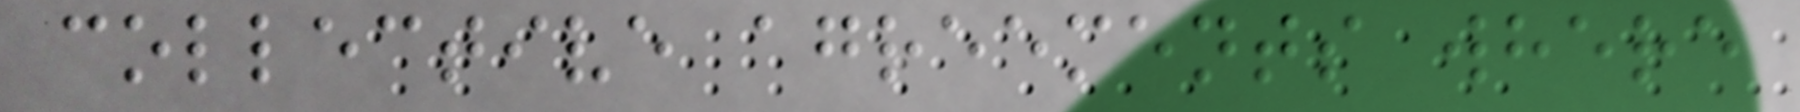collective agreements where
